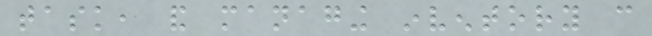task, and managing inventory can
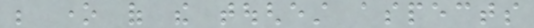be one of the toughest aspects
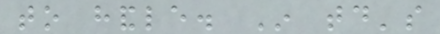to handle. In today's
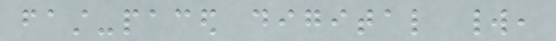fast-paced digital world,
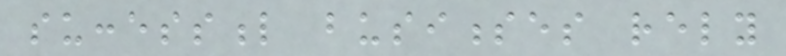successful businesses rely
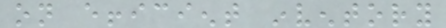on efficient inventory
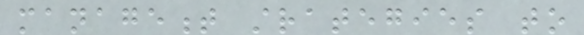management strategies to
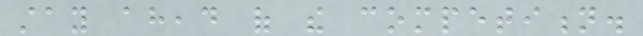stay ahead of the competition.
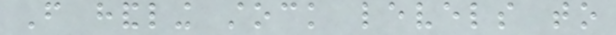From handling stock levels to
